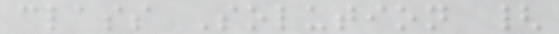class Solution {
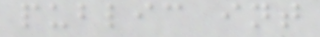public int
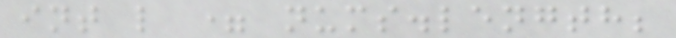int l = nums.length;
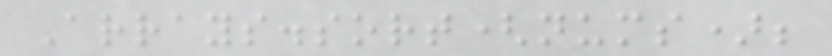Arrays.sort(nums);
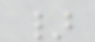}
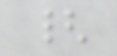{
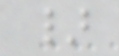}
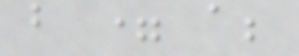b = a;
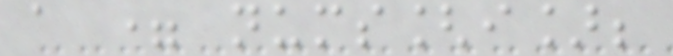a = nums[i];
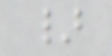}
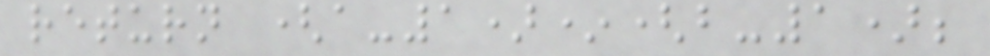return (a-1)*(b-1);
